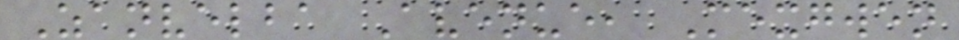Zanvelba Avenue, Mexgwen
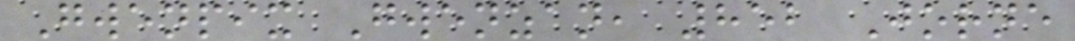Gwenpix Gwenzan, 852 Jorne
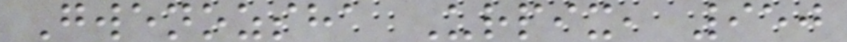Gwenozsha Urpix, 950
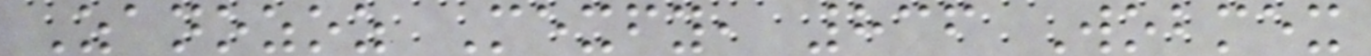Zanozoz Mexfy, 836 Wobmex
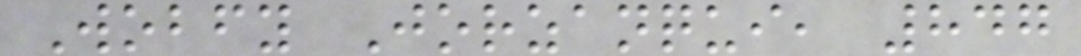Wobfy Jorzanqui, 847
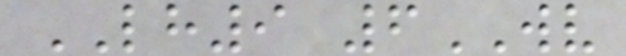LH9 6WV
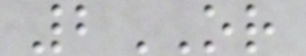2OR
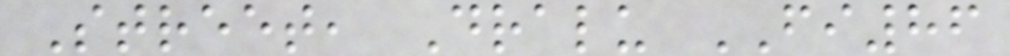Street, Dralu FI86
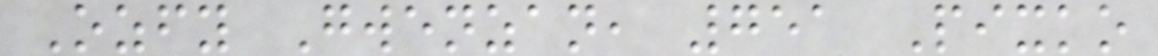Ozfy Gwenzan, 751 Pixko
